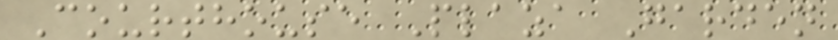Courthouse Plaza Garden
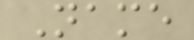Name
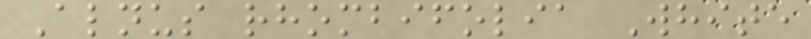Alnus rhombifolia White
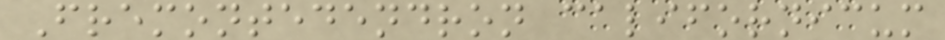Fremontedendron californicum
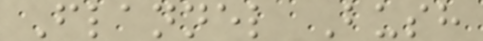Flannel Bush
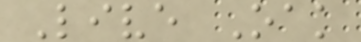Live Oak
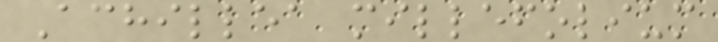Achillea millefolium
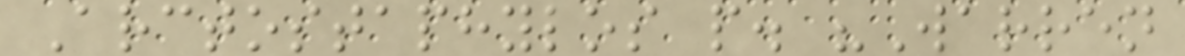Arctostaphylos p. "Warren
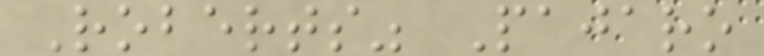Roberts" Pajaro
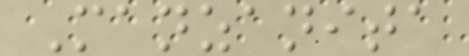Manzanita
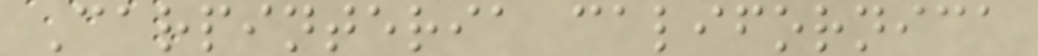Carpinteria californica
